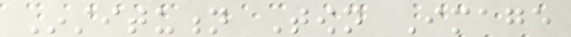Institution Town Image
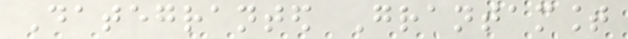Dategranted Grantamount
